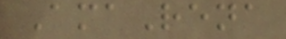AmaRena
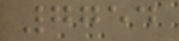7754
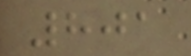801
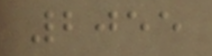2055
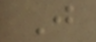J
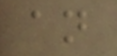an
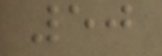50
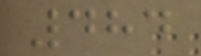484
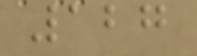127
